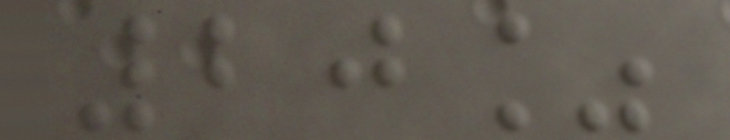20%
